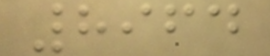8964
